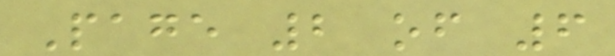Page 2 of 6
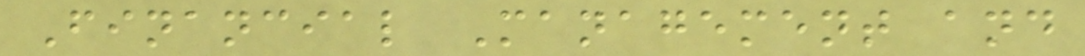Financial Management and
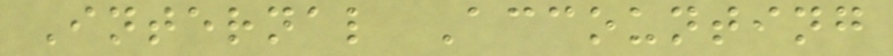Internal Accounting
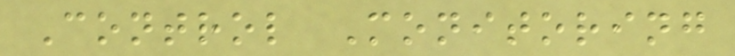Control Monitoring
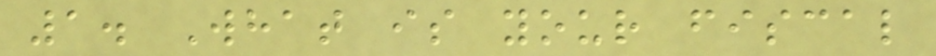1. What is your fiscal
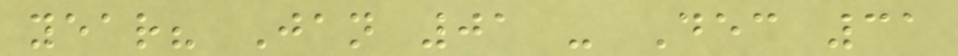year? Jan 01 - Dec 31
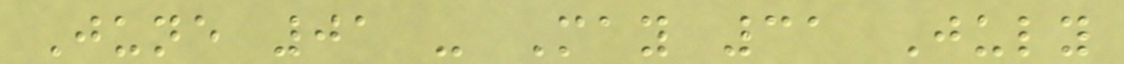June 01 - May 31 July
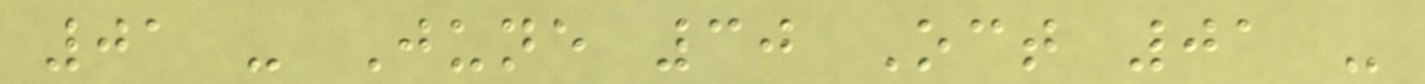01 - June 30 Oct 01 -
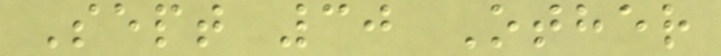Sept 30 Other
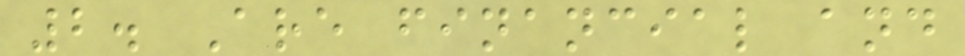2. Are financial and
